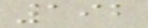192
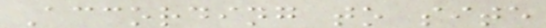According to site
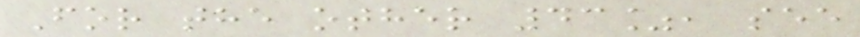For the other 43%, see
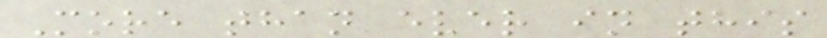More than ever in this
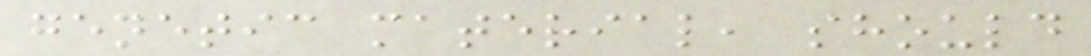genetic material, should
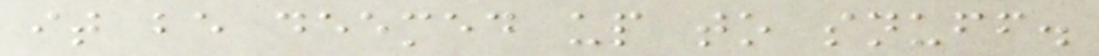it be deemed up to snuff.
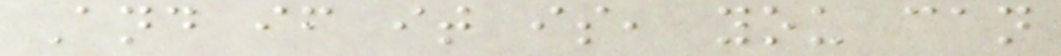And if it is, you can
